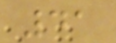41
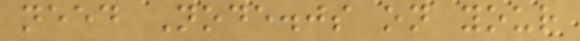need Node.js on your
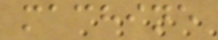machine
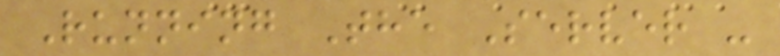Running The Server -
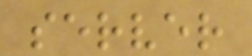server
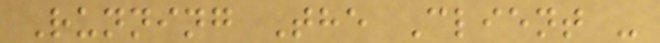Running The Client -
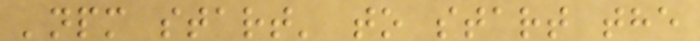'npm start' to start the
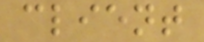client
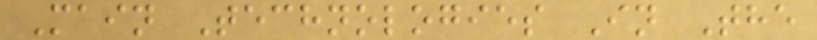Main Technologies In The
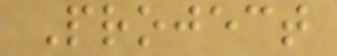Project
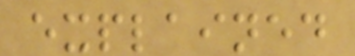explained
